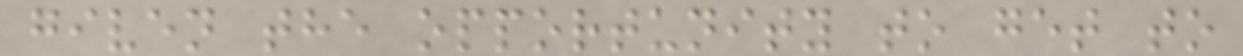given the opportunity to get to
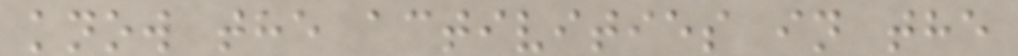know the activities in the
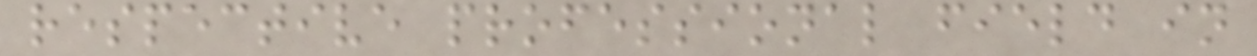respective professional field in
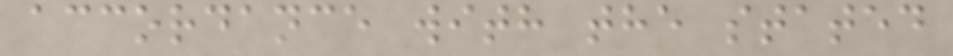accordance with the stated
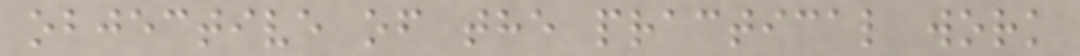objective of the practical work
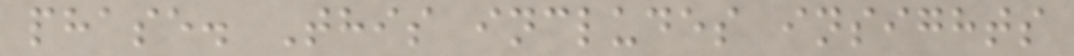phase. This includes insights
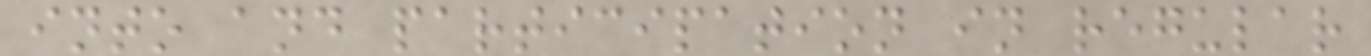into and participation in regular
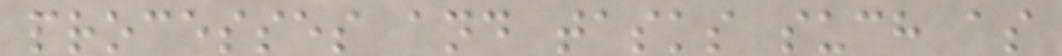processes and tasks such as
